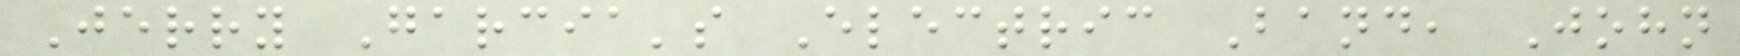Jerry Garcia's Electric Band, John
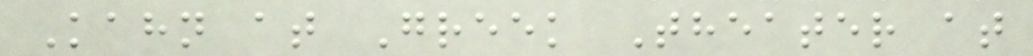Kahn at Greek Theater at
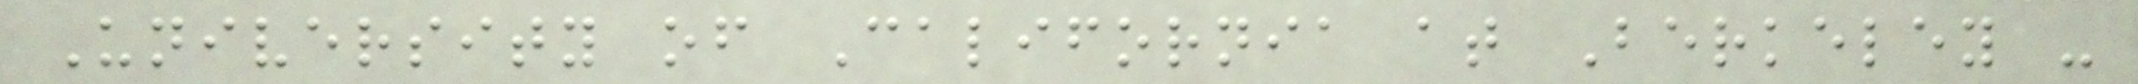University of California at Berkeley -
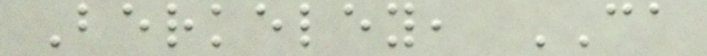Berkeley, CA
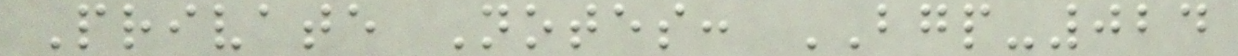Private Notes: BGP-024
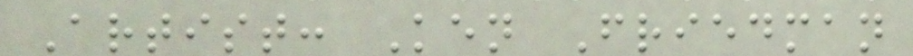Artist: Ken Friedman
